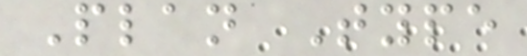Plan Type
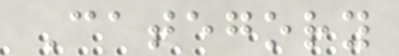Category
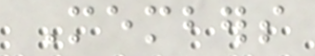Members
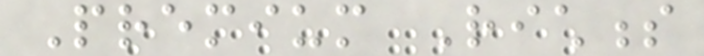Premium Richness
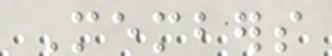Members
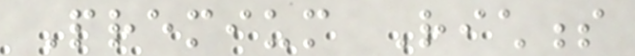Premium Richness
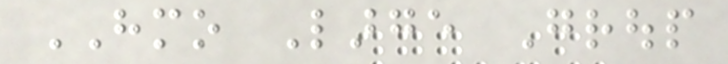HMO Large Group
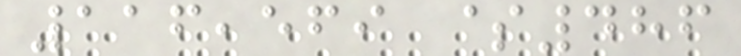116,569 $486
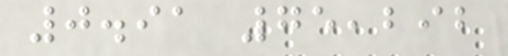0.91 75,292
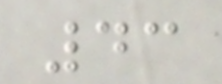43
